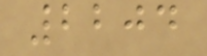2204
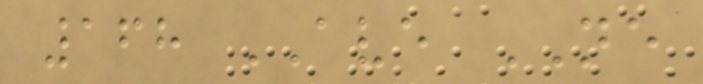168 AVE NE
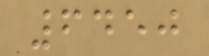6450
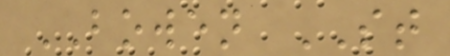BOWEN ST
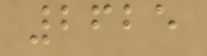2625
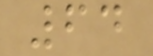64
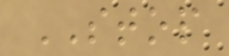STOP
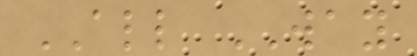ALL WAY
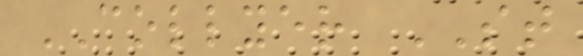COLLYER ST
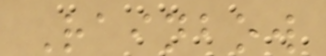Rainbow
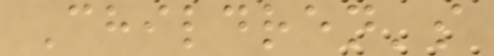Children's
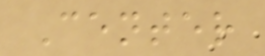Center
